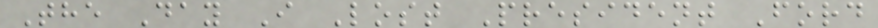The Day I Lost President Ford
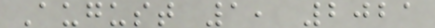August 1, 2021
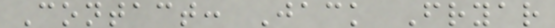Contact: Jack Fryar
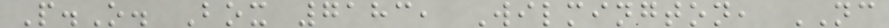P.O. Box 7183, Wilmington, NC
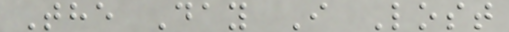The Day I Lost
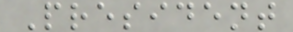President
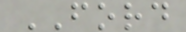FORD
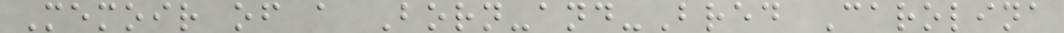Memoir of a Born-and-Bred Carolina
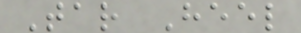Tar Heel
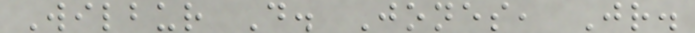Wilbur D. Jones, Jr.
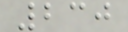230
